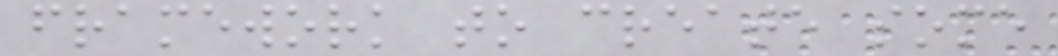framework to create some
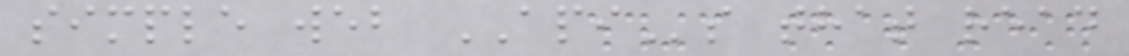simple web APIs that read
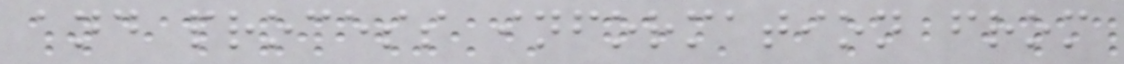and process information from
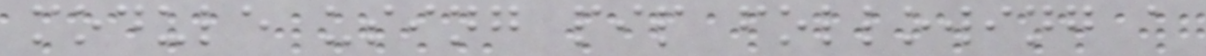module using pip following a
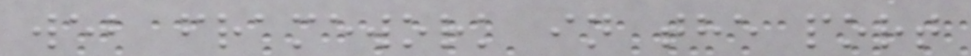web framework in the port
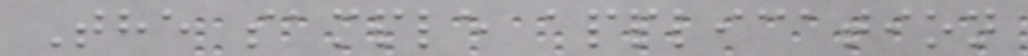The sample application
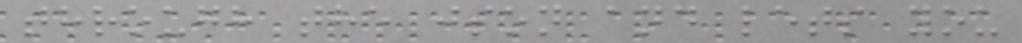through the json and lets you
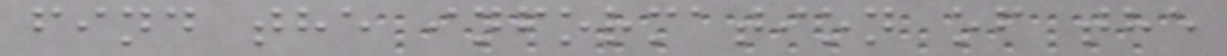find the information of the
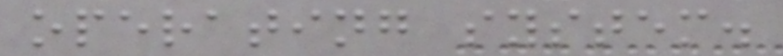operating system.
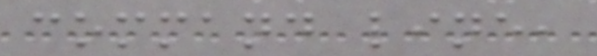command line,
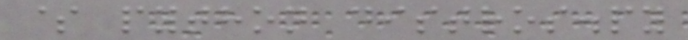$ python distros.py
